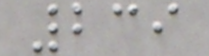239
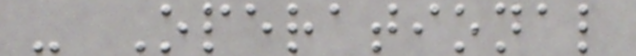- Operational
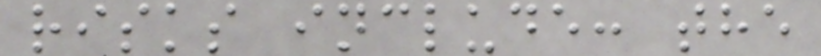risks include: the
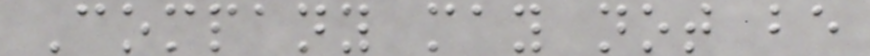Company may not be
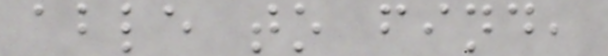able to find,
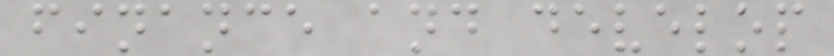finance and develop
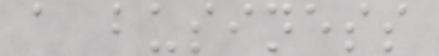a business
